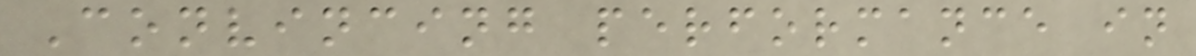Convincing performance in
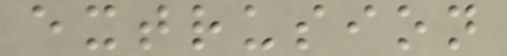extrusion
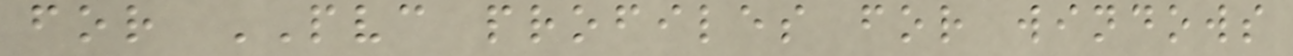for PVC profiles for windows
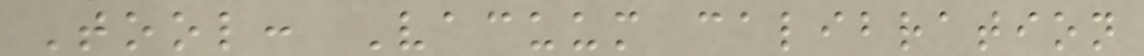Tool: Vacuum calibration
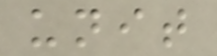unit
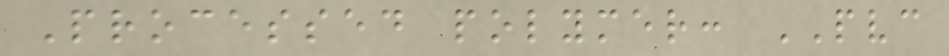Processed polymer: PVC
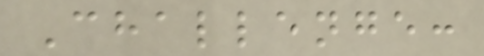Challenge:
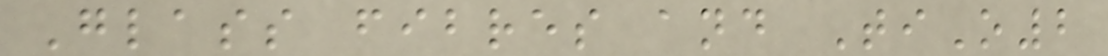Glass fibres and TiO2
